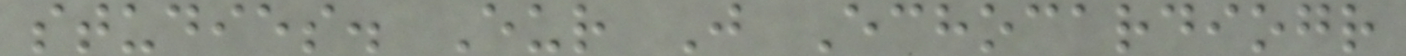studies. Eur J Echocardiogr
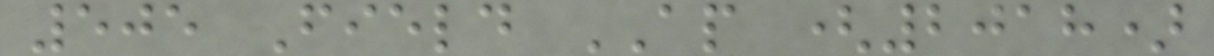505 Field AP (2018)
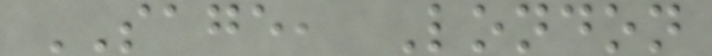SAGE, London
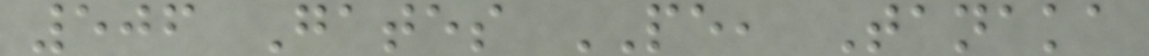506 Gates PE, Tanaka
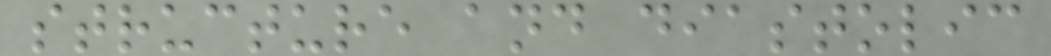structure and diastolic
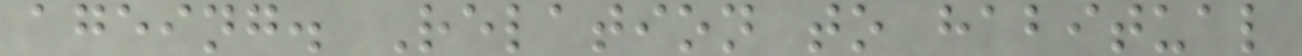ageing. Relation to habitual
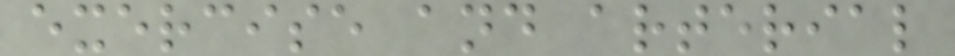exercise and arterial
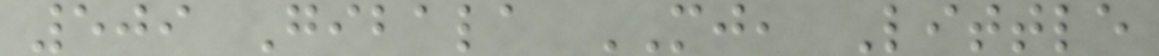509 Gibala MJ, Little
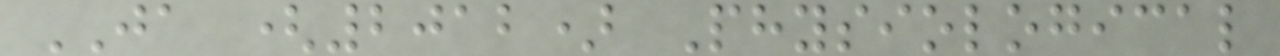JA (2012) Physiological
